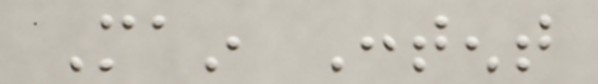Main Content
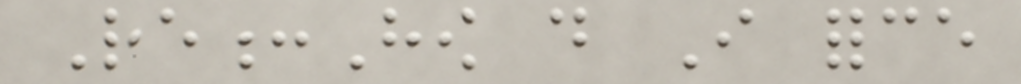Re:How do I force
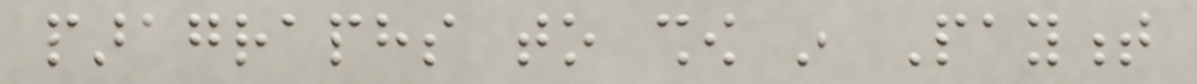paragraphs to show in Payment
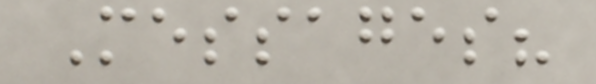Messages?
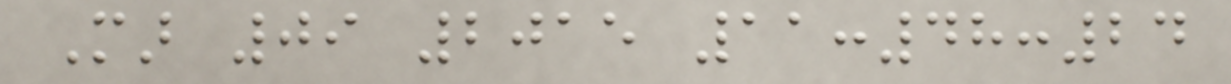Mar 09 2015 11:48:24
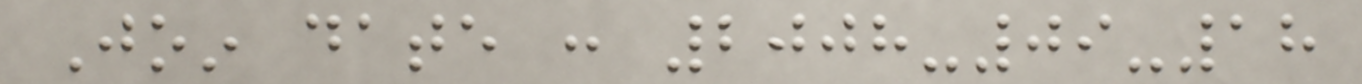Join date : 2008-09-18
